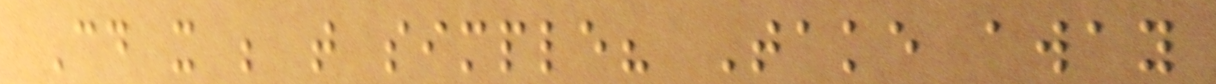Could it be that simple? Take away
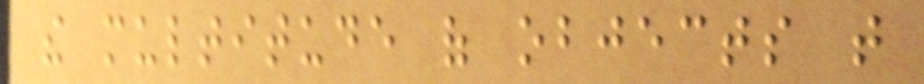the multitude of objects that
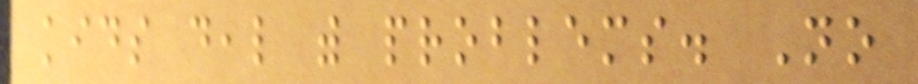kids deal with problems. No
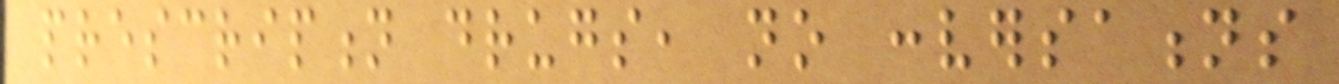prescription drugs, no conversations
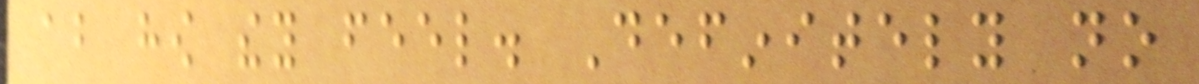about how they feel. Definitely no
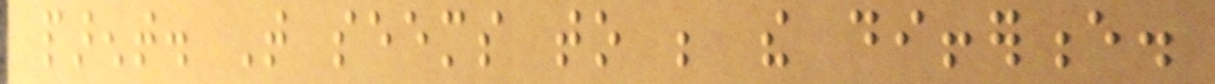parent. That seems to be the difference.
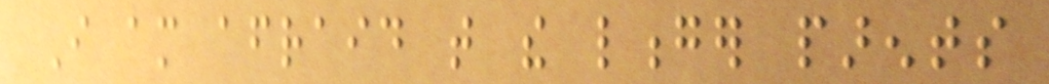I am afraid that the longer parents
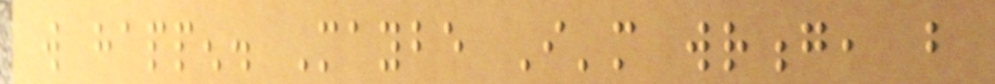will happen. Maybe I'm wrong, but
